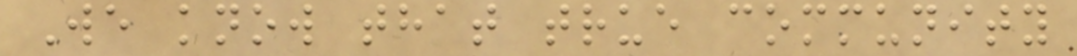We know that true community
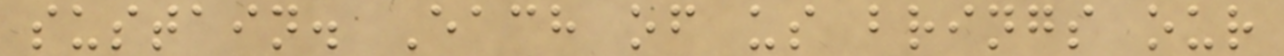sustain. Each of us brings our
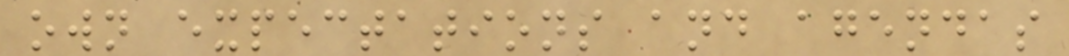own expectations and agendas
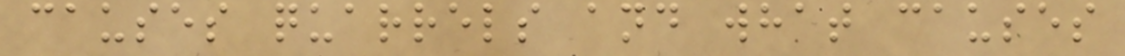causes quarrels and what causes
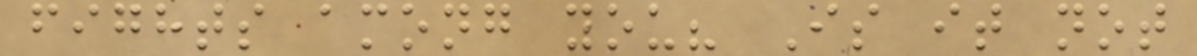fights among you? Is it not
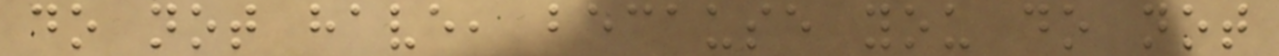do not have, because you do not
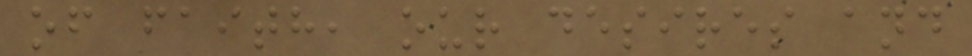of faith, our desires and
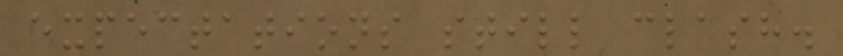expectations still clash.
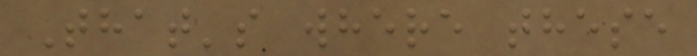That's where these
